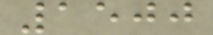1500
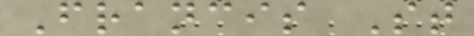Francis St
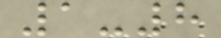1-8
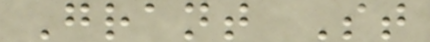Grant St
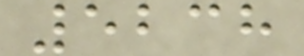5238
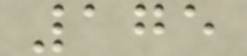175
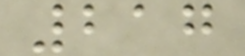217
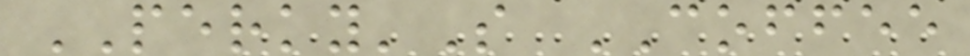PERKY'S COFFEE
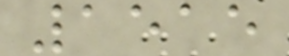1515
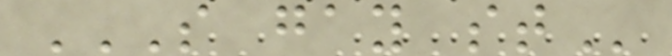S GAY ST
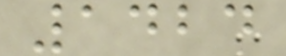1424
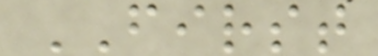FIRST
